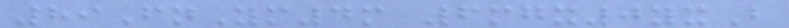89FnYm4m 6mgx0yxB
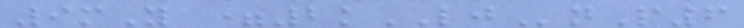9mY =2kLJnP6
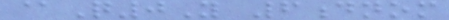@Q0Y 6dnom
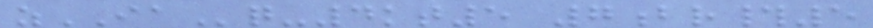zIAq-4kt5 7br#5
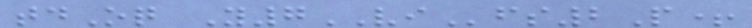tdOq Y7VIfs2P+
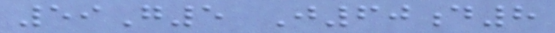59G5 J60d8
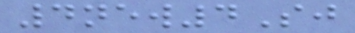4new4Sj
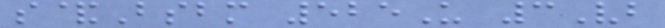s&Bsbm 525U 3Vb
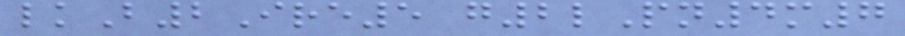lkB2Ire5 g2lPn4m7
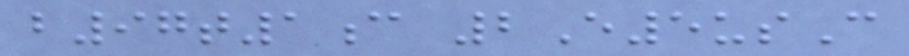b97t1c 2E5usC
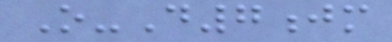O-D7jm
